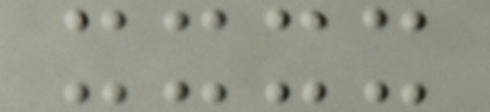xxxx
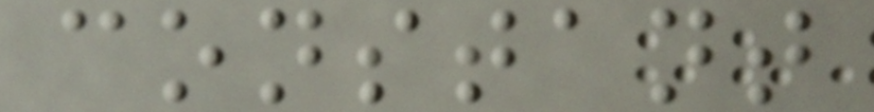constant
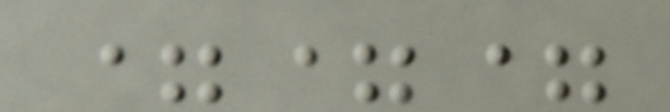===
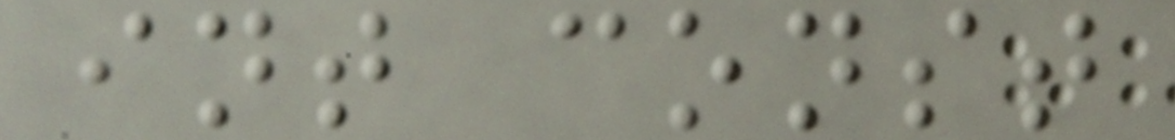int const
